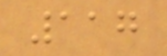117
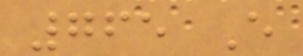765 E
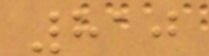810
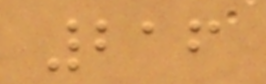216
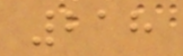218
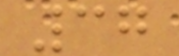37
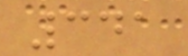341
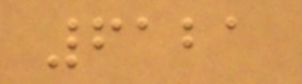6121
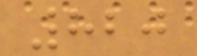820
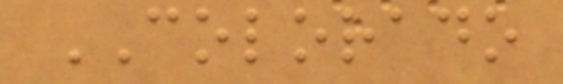COLORADO
